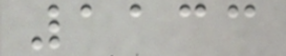1133
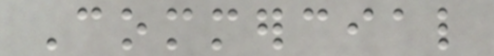Commercial
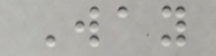Way
